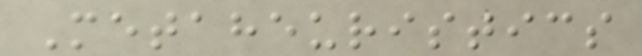Metaheuristics
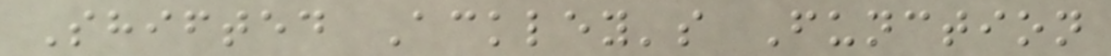Shifted Ackley's Function
